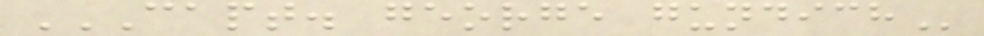CAPT. GEORGE GUNDICH
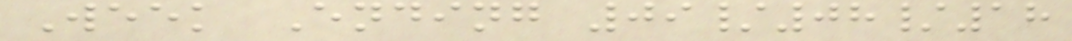Week Ending 09/08/18
